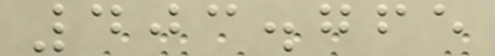403.765
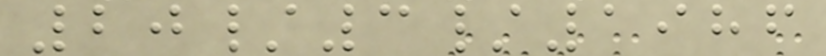20/3/1986
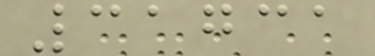31731
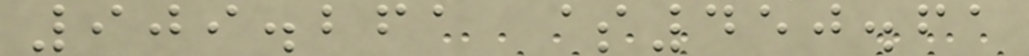909.261 $450.61
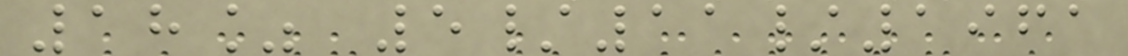18% 5/11/1961
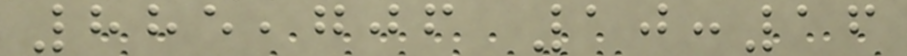885,706 10:16
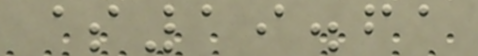$19.61
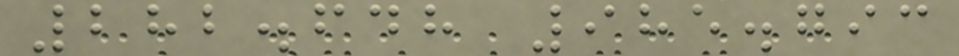282.648 985.793
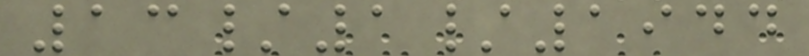13/1/1944
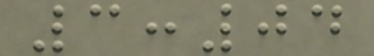3:04
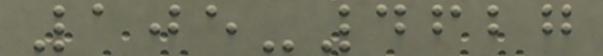105-4627
